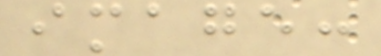image:
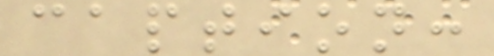caption:
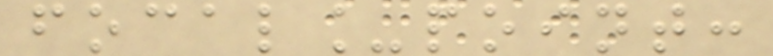focal_point:
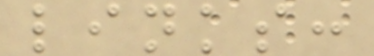links:
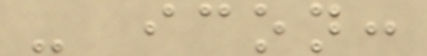- icon:
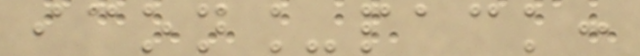icon_pack:
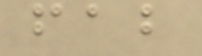fab
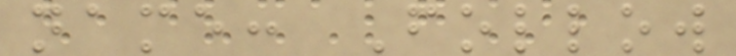name: Follow
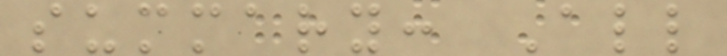summary: All
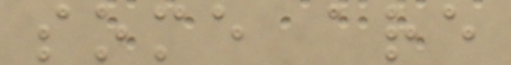some are
